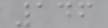146
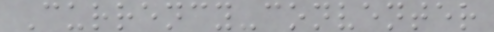Currency-conventer
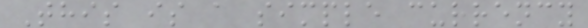This is a simple currency
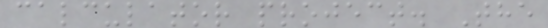calculator project. The
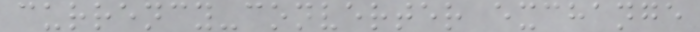currency-converter exchange
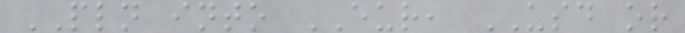PLN into EUR, USD or
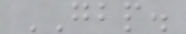GBP.
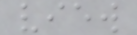view
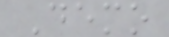Demo
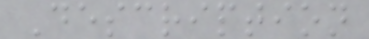Description
